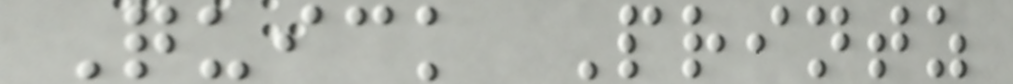Quick Printz
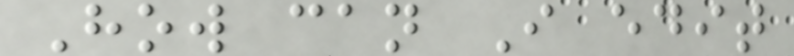How can I edit
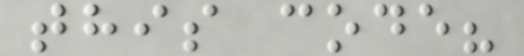this code?
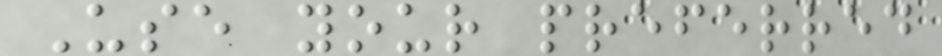Use your preferred
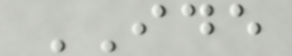IDE
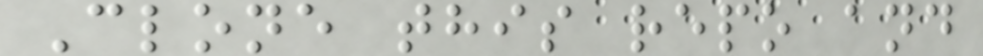Clone this repo and
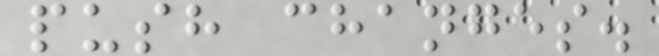push changes.
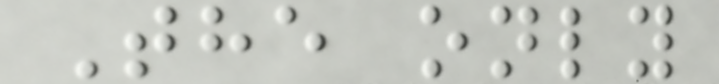The only
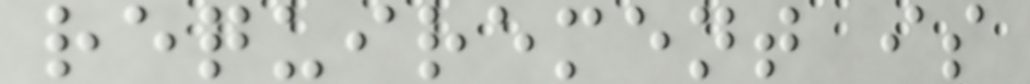requirement is
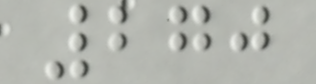270
